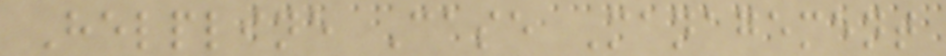Helpline Case Management
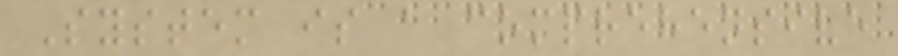System is a comprehensive
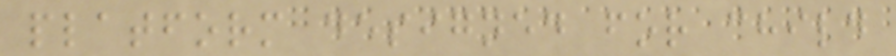platform designed for child
